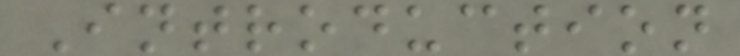Introduction
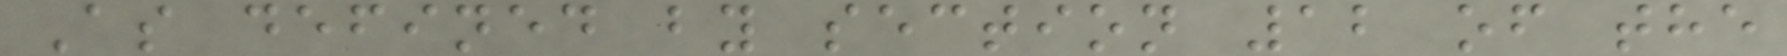As defined by section 12 of the
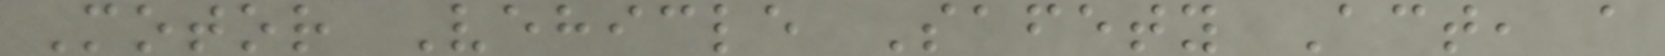Motor Vehicle Safety Act, a
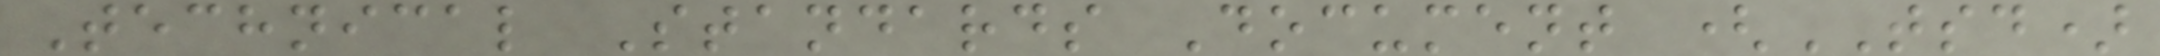Technical Standards Document (TSD)
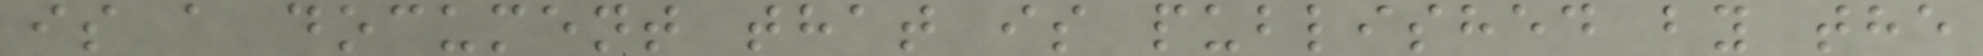is a document that is published by the
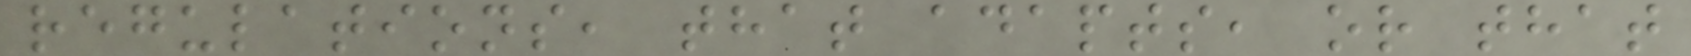regulations, that adapts, or that
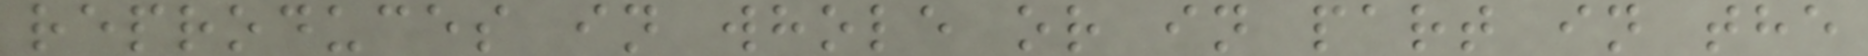reproduces in whole or in part in the
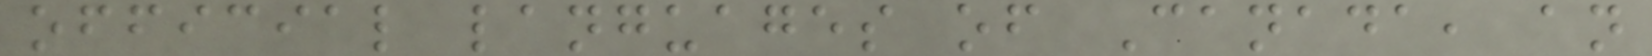official languages of Canada, an
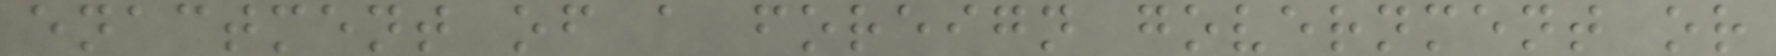enactment of a foreign government or
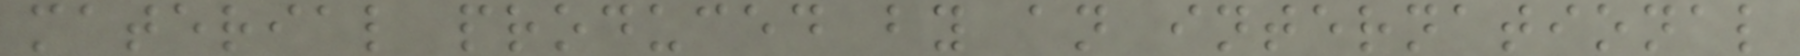material produced by an international
